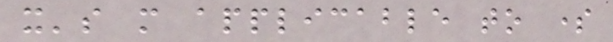it's more applicable to some
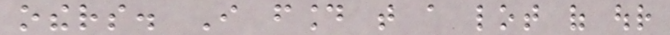others. I found that a lot of our
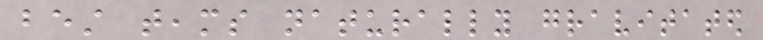best teams naturally gravitated
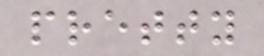pretty
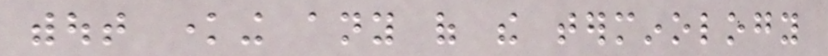without knowing any of the terminology
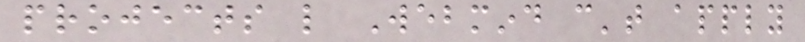projects like Webmind can't apply
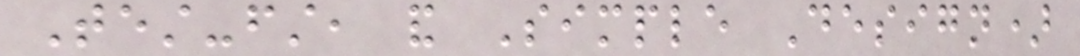Test-first, and Simple Design)
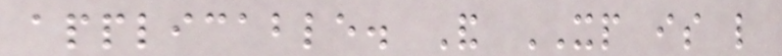applicable. And XP is like
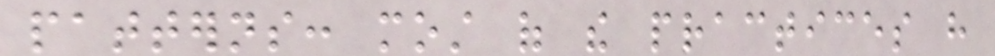patterns: most of the practices have
